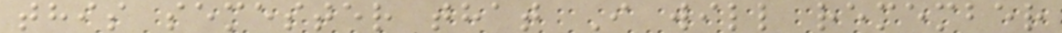this semester that I will remember
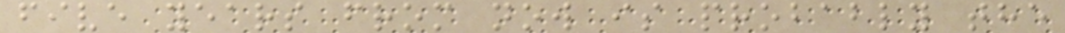five years from now is probably the
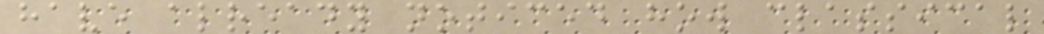have already noticed how classical
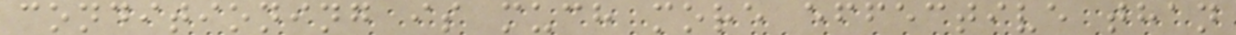conditioning is much more effective than
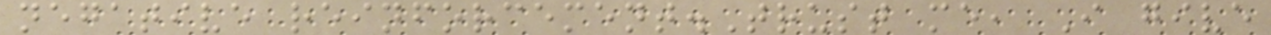negative reinforcement.Trust me, I give
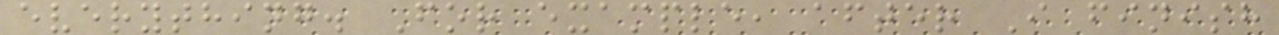everything. For example, after I finish
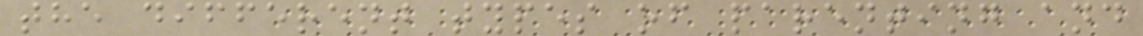the different types of parenting and
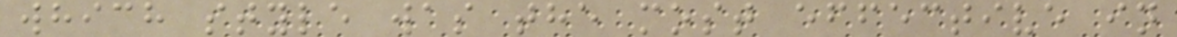which style was the most effective in
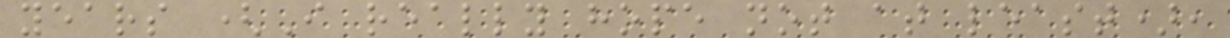years (I really hope not at least),
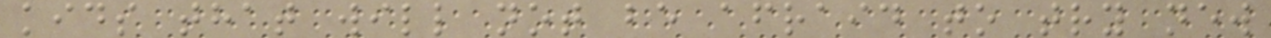kids that will not be afraid to try new
